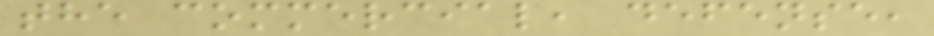the commercial, defense,
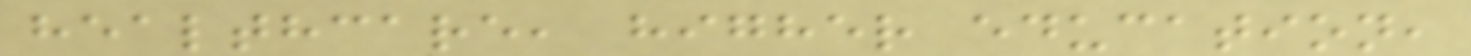healthcare, higher education,
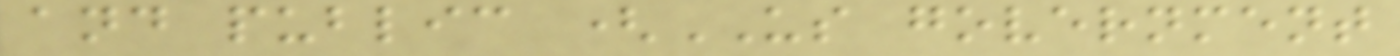and public (US government
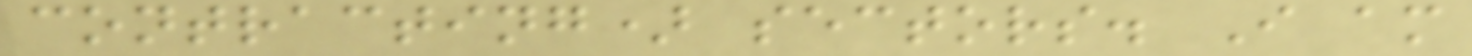contracting) sectors. I am
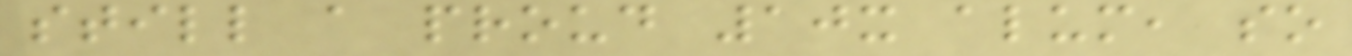still a proud 10x alum, so
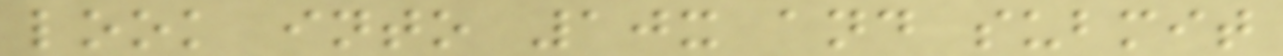look into 10x and submit
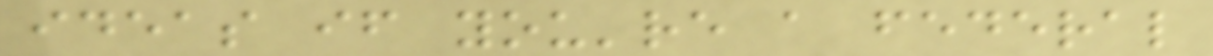ideas if you're a federal
